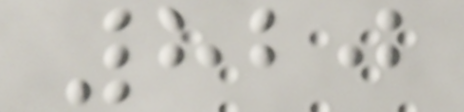820
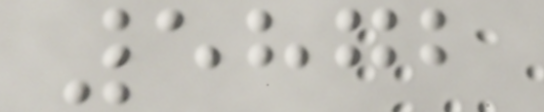5872
